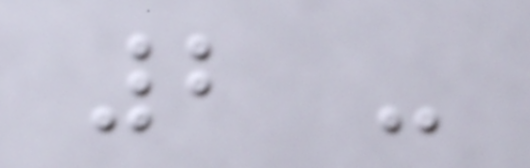2 -
